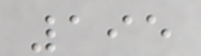195
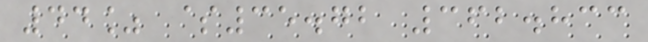44% $35.72 362.833
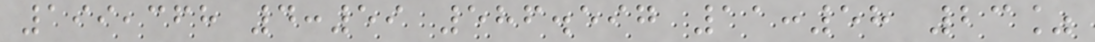199,368 4:59 586.597 11:58 23%
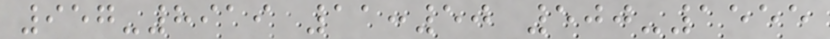957-8919 11:50 500-1555
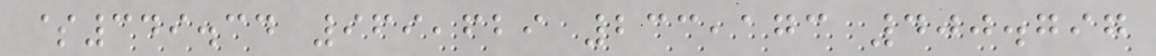$349.34 969,629 233,173 400.797
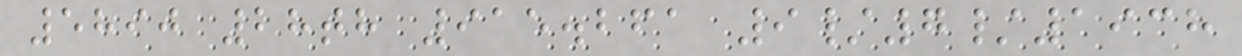5890 28th 915.261 9/7/1938
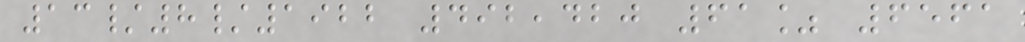13/8/1922 492,420 61% 6561
